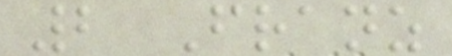2 Franz
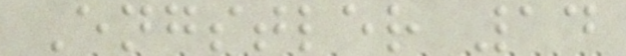Engstler 14
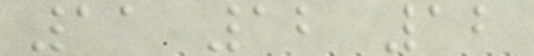11 12 12
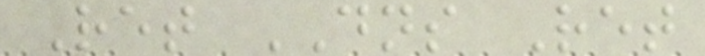Ret DNS Ret
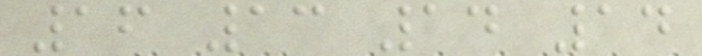16 13 14 14
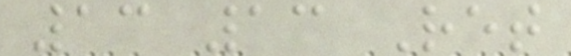13 13 Ret
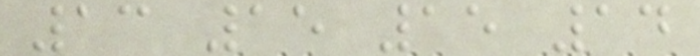13 15 15 14
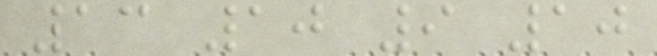13 10 9 10
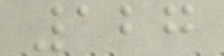127
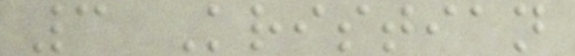3 Kristian
